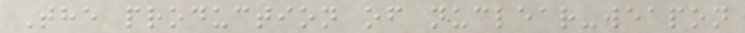The production of nuclear-weapon
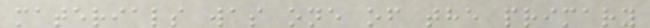materials was one of the primary
